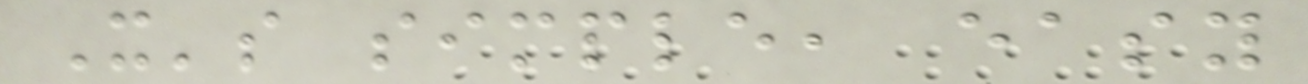It's simple, easy
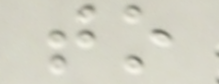to
